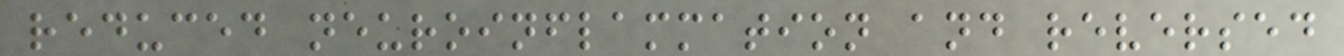reduced neuroinflammation and reversed
